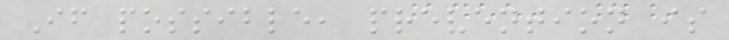If possible, prevention is
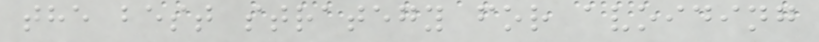the best strategy for avoiding
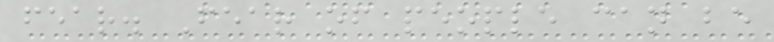fear. Fear of people can be
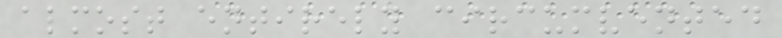almost entirely circumvented
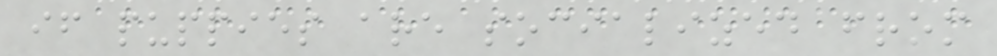if puppies are socialized from
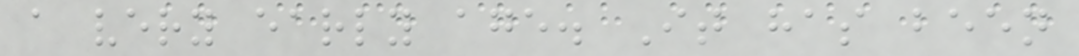a very early age. It has been
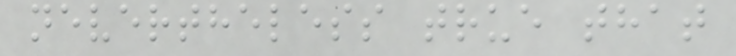nevertheless true that
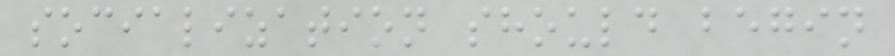socialization should begin
